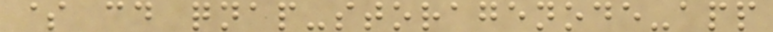$ cd qnap-storagenode-app
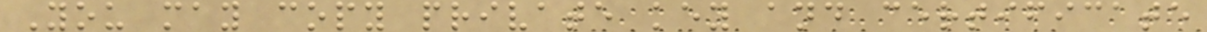You may copy private key and certificate
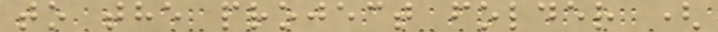to the project folder (
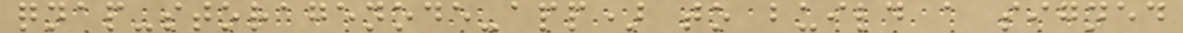qnap-storagenode-app) to build a signed
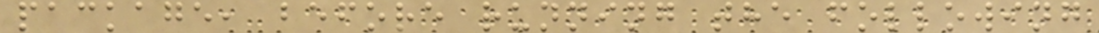package, before running the following
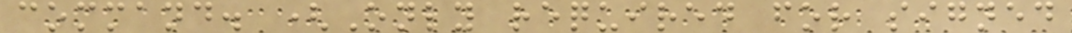command. (Only required for signed
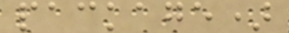package)
